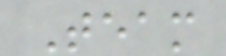Team
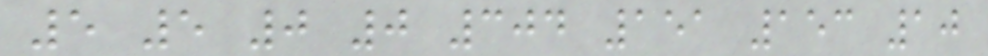5 5 0 0 304 151 153 10
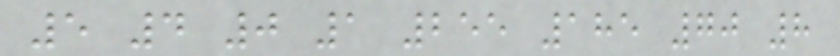5 4 0 1 255 185 70 8
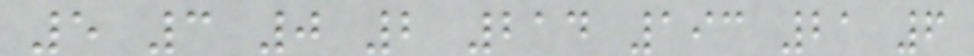5 3 0 2 214 193 21 6
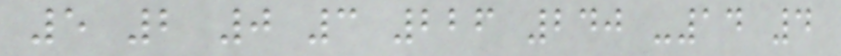5 2 0 3 226 240 -14 4
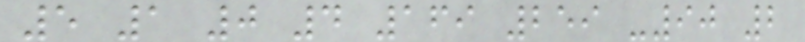5 1 0 4 169 259 -90 2
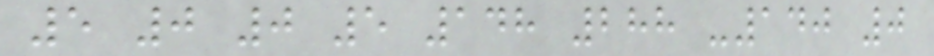5 0 0 5 148 288 -140 0
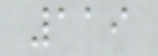119
